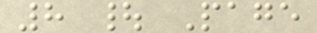8 | Page
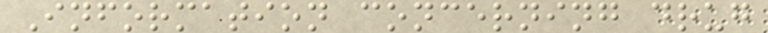Information concerning drug
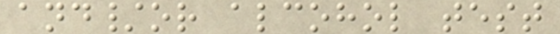and/or alcohol test
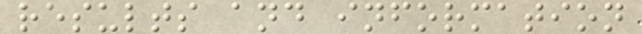results and information
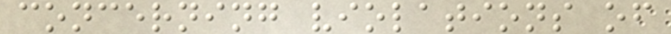concerning violations of
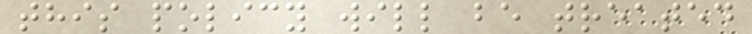this policy will be treated
